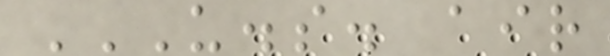U.S. AIR
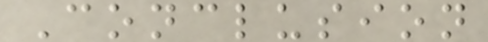Conclusion
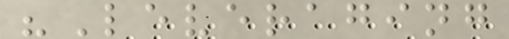"Leveraging
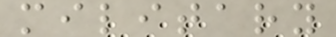military
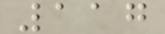117
